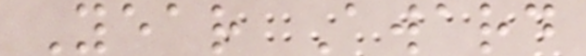Year Award
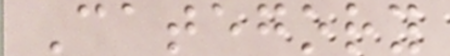Category
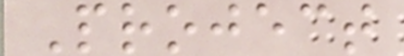Project
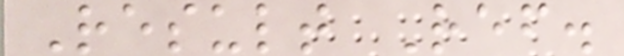Result Ref.
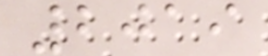2019
